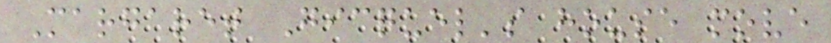Margaret Gicquel's house move
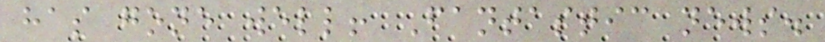has gone well! Fantastic news.
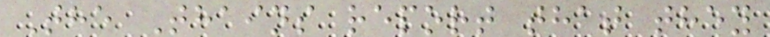The Thains report that they
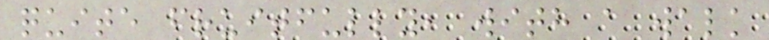quite fruitfully, with a walk
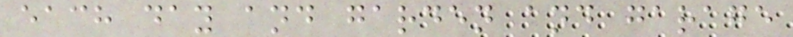each day and garden and garage
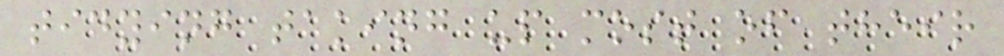tidying taking up most of their
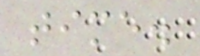time.
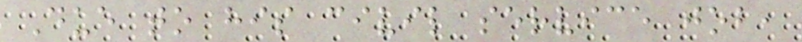Due to his civil service job,
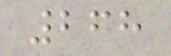268
